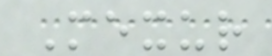Mexur
